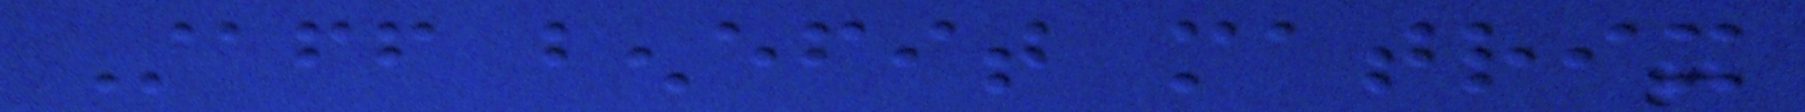Staff benefit matrix
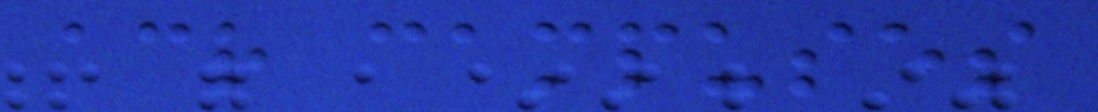across campuses
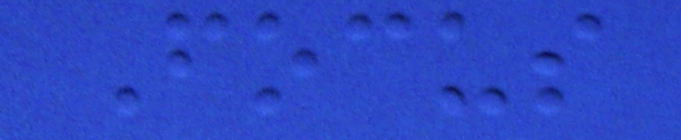Focus
